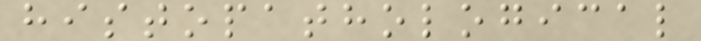histopathological
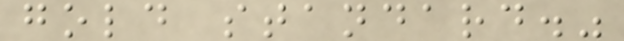gold standard."
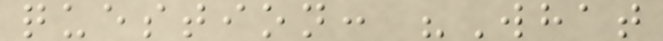question: "What
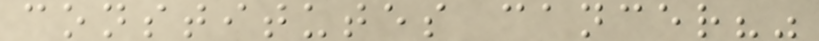constitutes cancer?"
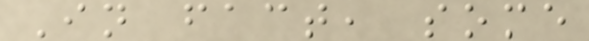In fact, some
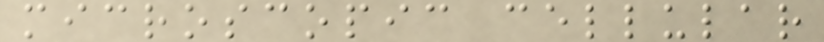microscopic cellular
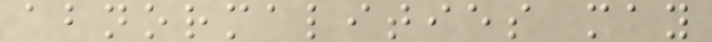abnormalities may
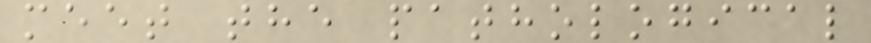meet the pathological
